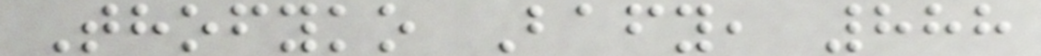Thofyko Bafy, 888
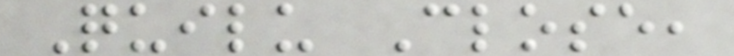Quilu Close,
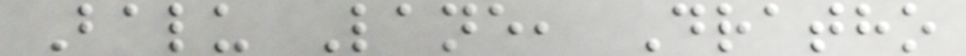Balu Lane, Dratho
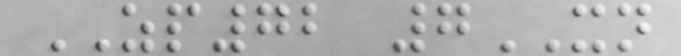ZP72 7XN
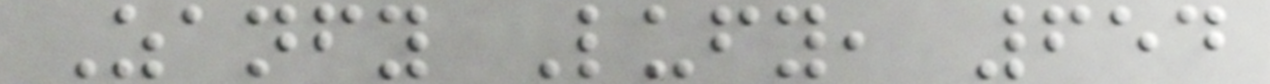Zanfy Lufy, 654
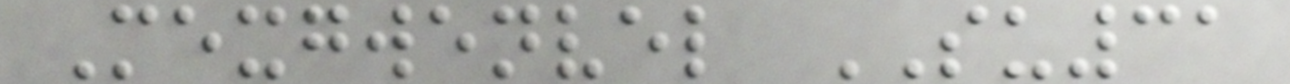Mexgwenvel SU31
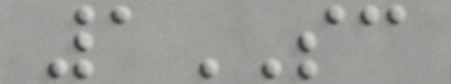1SC
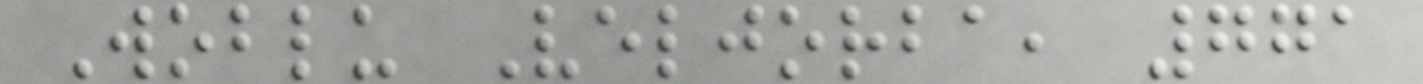Woblu Veljorba, 771
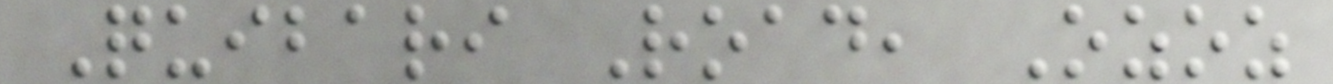Quibari Road, Ozoz
